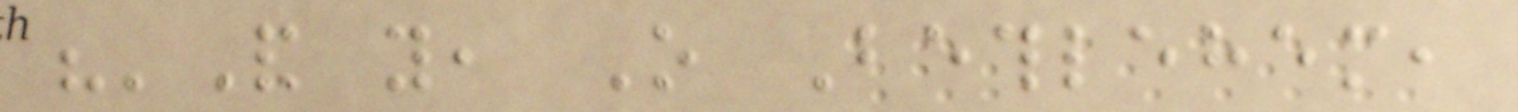"'And you, O Bethlehem,
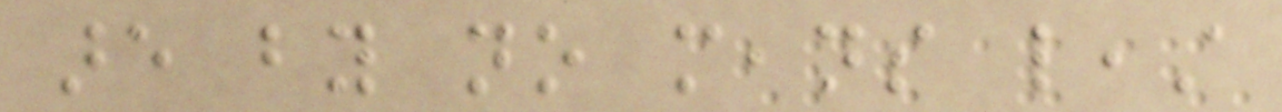are by no means least
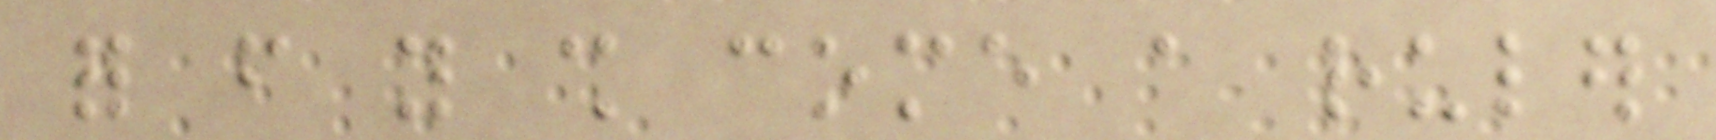for from you shall come a ruler
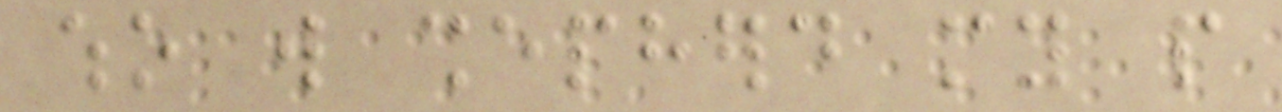who will shepherd my people
